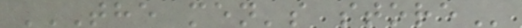THE MEN'S STORE
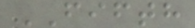FIFTH
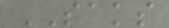SAKS
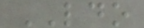LDO
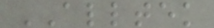ALLTEK
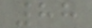88
